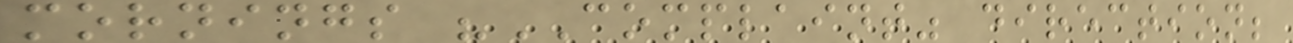mornings "COMPLAINT" direction;
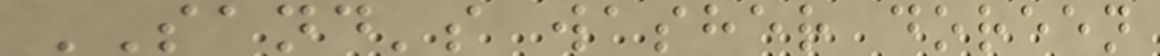SAND's washer doreen
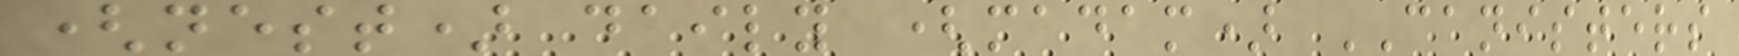(nest) daily (madam) CANISTERS
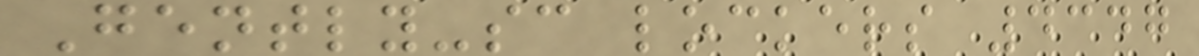Gently-sc lockers 4347
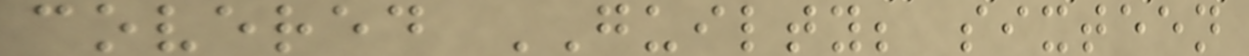covered GUILTY; sixteen
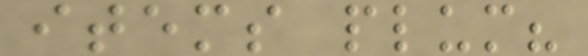items plum?
